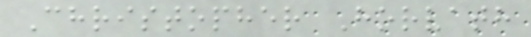Christopher Horvath
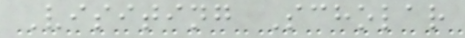Visiting Scholar
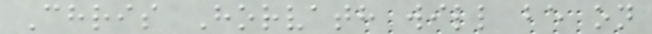Chris Horvath will be on
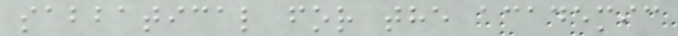sabbatical for the academic
